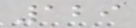129
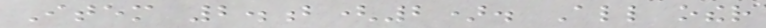Item 2.b(2). All other
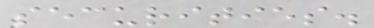securities.
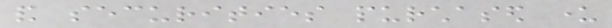and securities purchased under
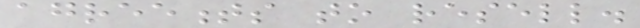agreements to resell.
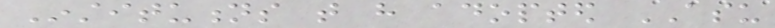Institutions that have adopted ASU
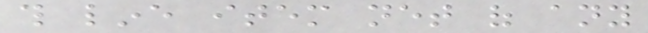this line item net of any
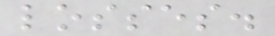losses.
